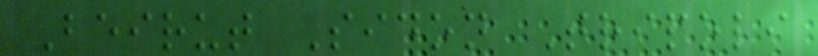Beirut Sidon Tripoli
